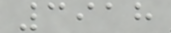3918
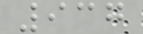937
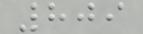809
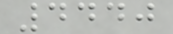4440
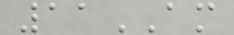11AM
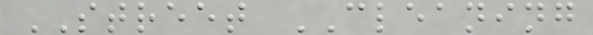STREET CLEANING
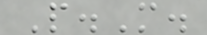P.M.
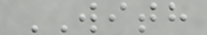WITH
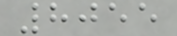8055
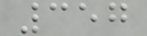357
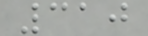310
